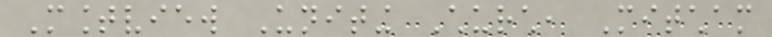Mountview Uniting Church, Mitcham
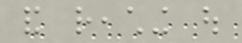and reaching out
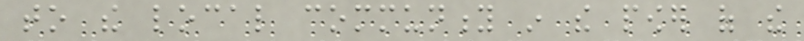to the local community in the power of the
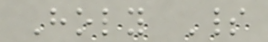Holy Spirit
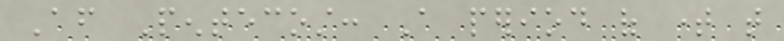After Pentecost: A period of time that
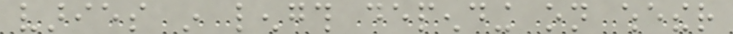varies in length depending on whether
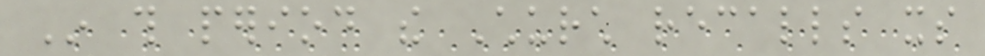In this period the Church recalls its
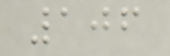106
